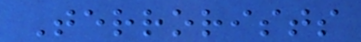Terrorists
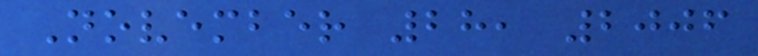November 28, 2006
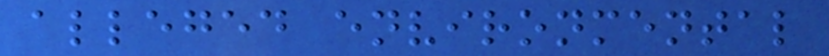alleged environmental
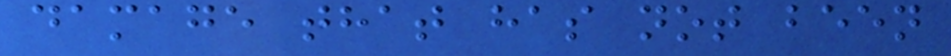damage that has not been
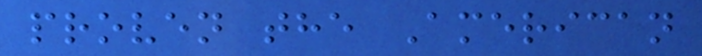proven the American
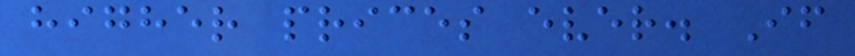higher prices ever. If
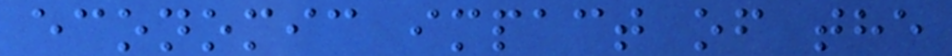economic impact of the
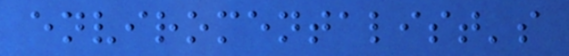enviromentalist's
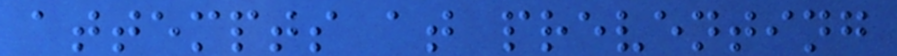attempts at preventing
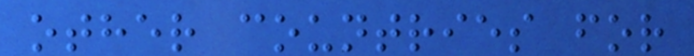other countries for
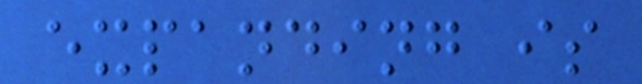expanding is
